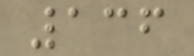136
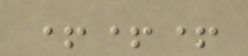+++
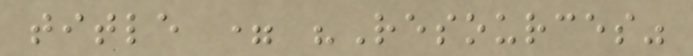title = "Resources"
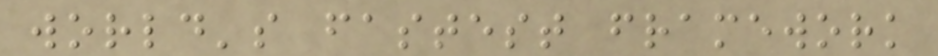world's fastest framework
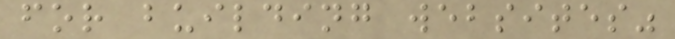for building websites"
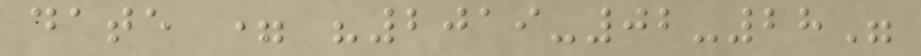date = "2019-02-28"
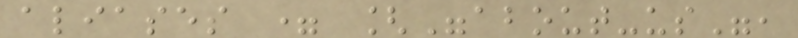aliases = ["about-us",
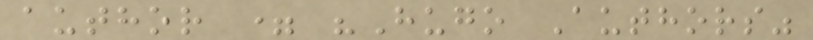author = "Hugo Authors"
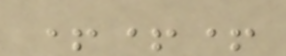+++
